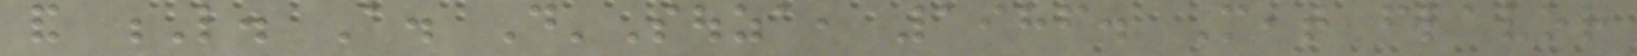and L. A. D'Souza, 1986. Meat flavor
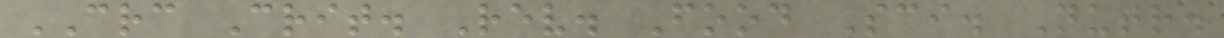CRC Crit. Rev. Food Sci. Nutr.
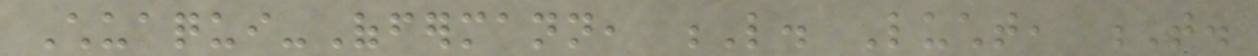Chuaqui-Offermann, L. Lucht, T.
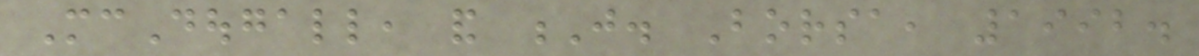McDougall, and J. Borsa, 1992.
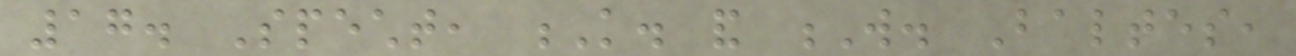17. Specht, K. and W. Baltes,
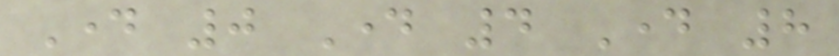Day 0 Day 4 Day 8
